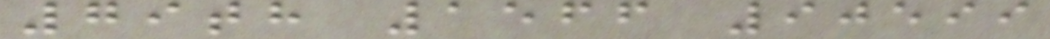79th 1566 90599
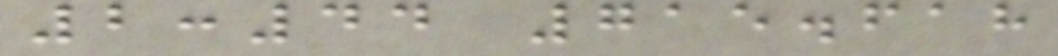2:44 715.618
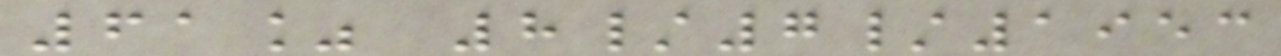61% 8/7/1953
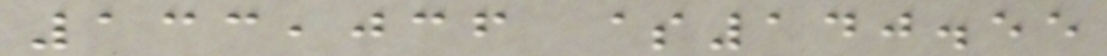133,036 $140.55
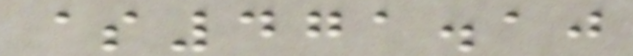$471.10
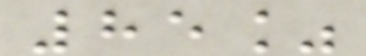85%
